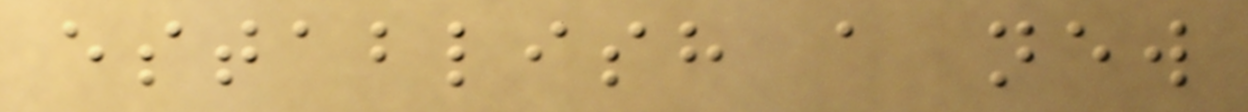establish a new
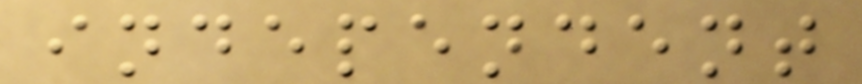independent
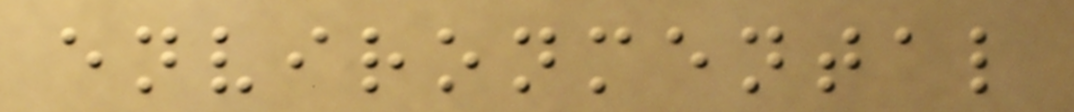environmental
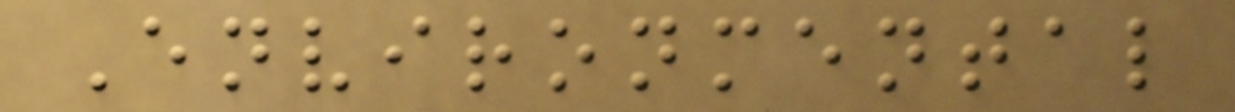Environmental
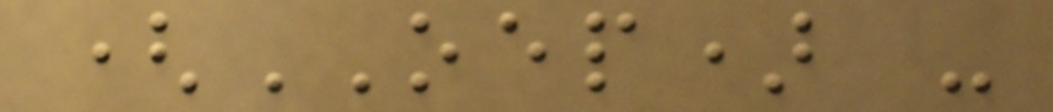(OEP) -
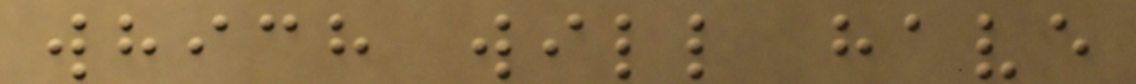which will have
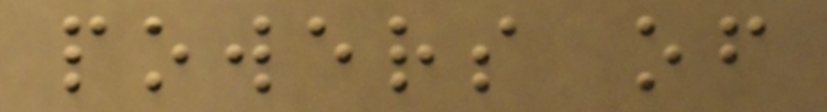powers of
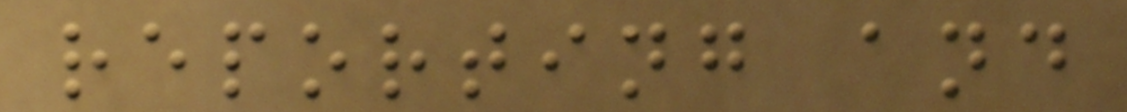reporting and
